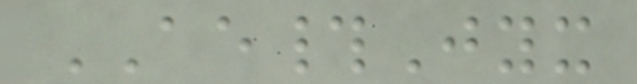AE#Jyx
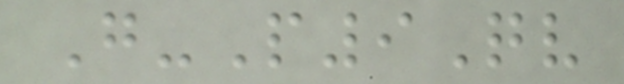G-P9Qv
